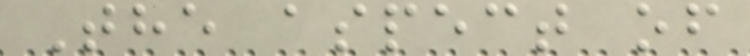The aspect of
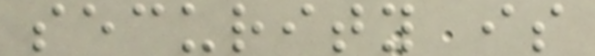security is
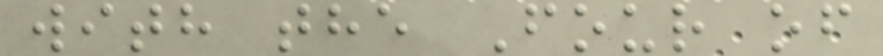with the Four of
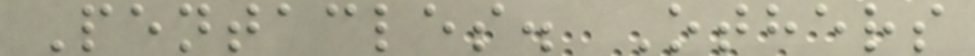Pentacles. Others
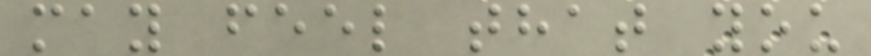may feel that you
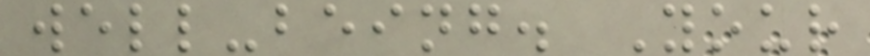well-being. Your
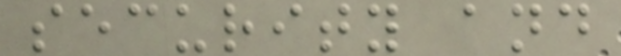security and
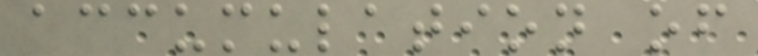accumulation of
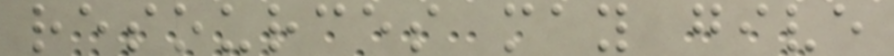resources may give
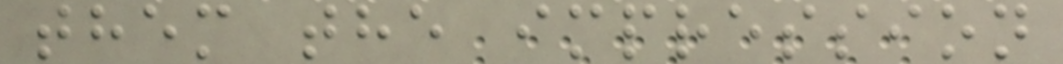them the impression
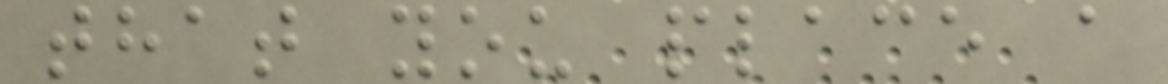that you place a
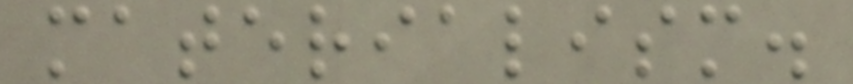materialism.
